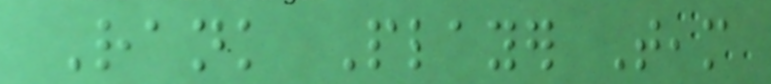Rank Player Team
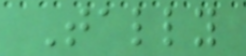Tally
